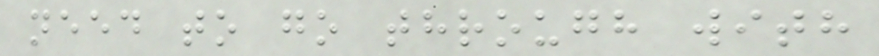need to go through with
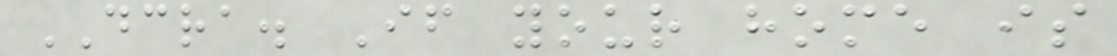DCRA. If your home is
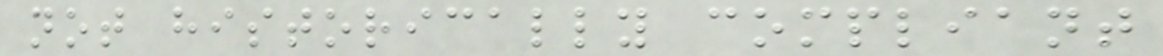not historically compliant
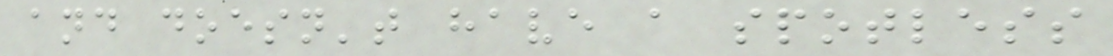and doesn't have a spotless
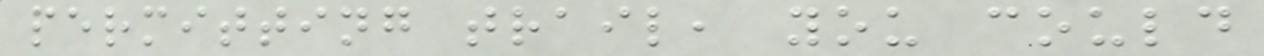permitting trail, you could
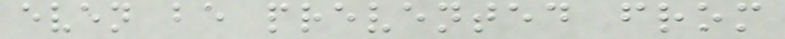even be prevented from
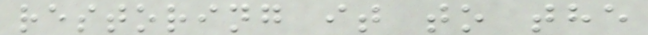restoring it to the
